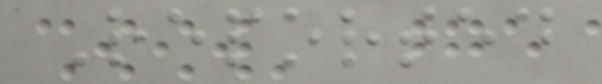Reported
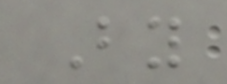By
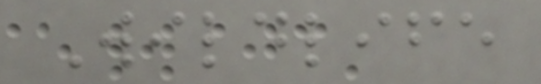Wildlife
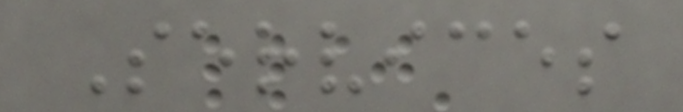Services
